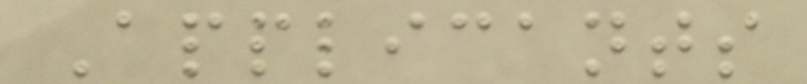Applicants
